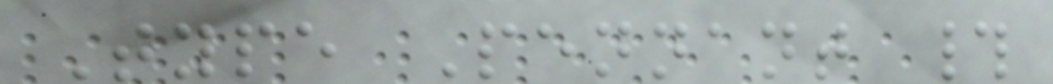Type Pennant #
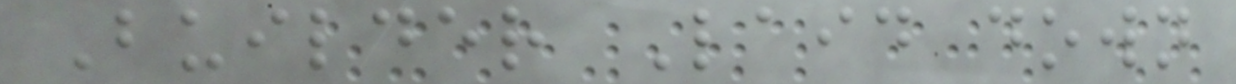Builder Laid down
